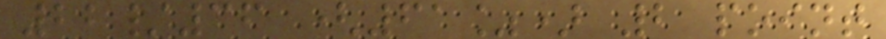22/36 (61%) 2 point
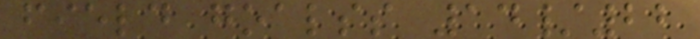field goalss 14/22
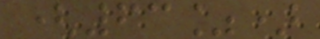(63%)
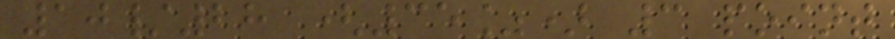10/28 (35%) 3 point
